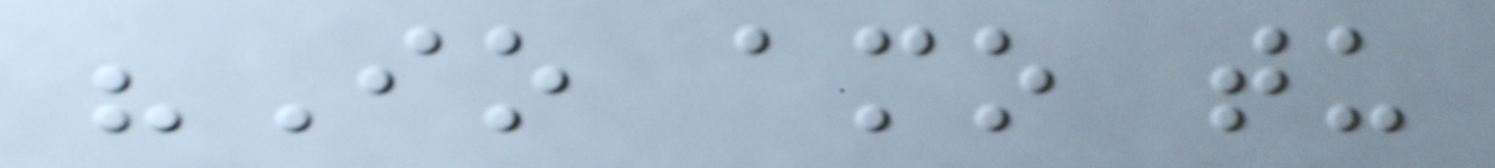"Io amo tu
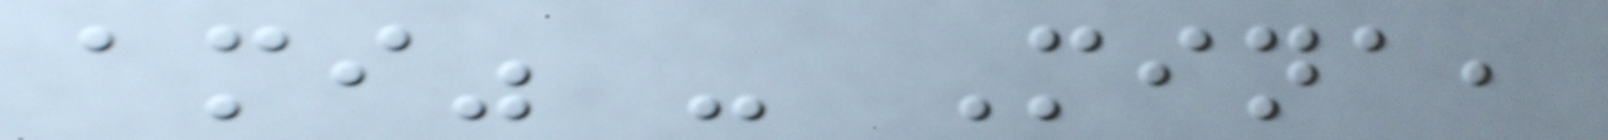ami" - Mina,
